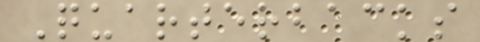Quarterbacks
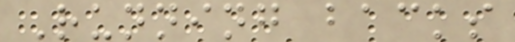Running backs
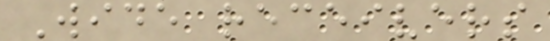Wide receivers
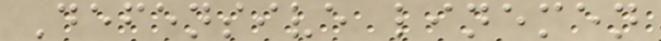Defensive linemen
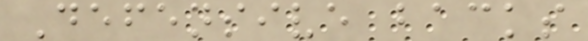Defensive backs
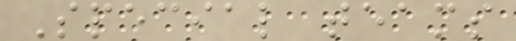Special teams
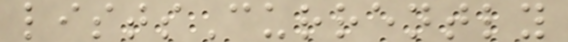listsCurrently
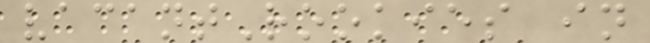vacantRookies in
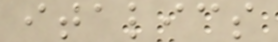italics
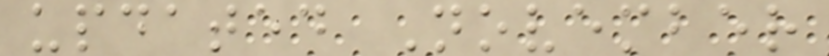updated November
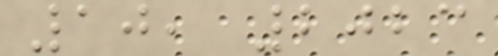10, 2023
